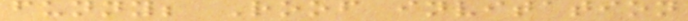funny; Roof invitation
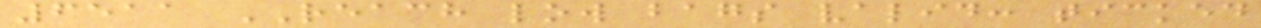6511 REACH low bags valid: ticked
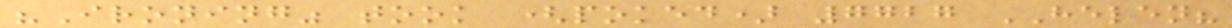"Ironing" took (poked) 7727 HELEN?
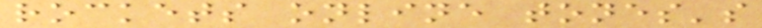rockets online tones's
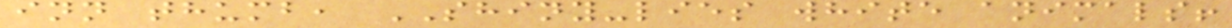inn thumb, SHINY-lies white animals!
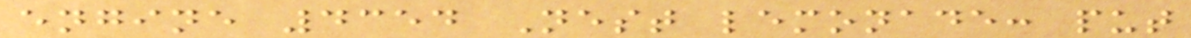engine 4354 Nest lemonade: put
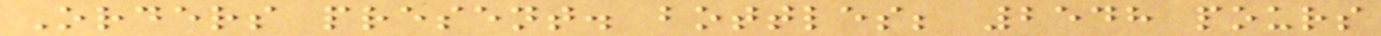Orders present. bottles; 2548 pours
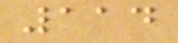114
